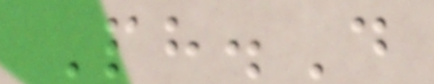Ph.D
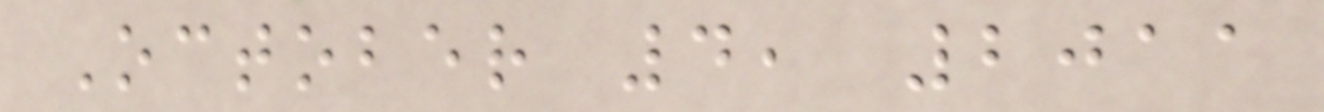October 4, 2011
